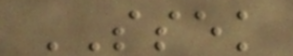SSEK
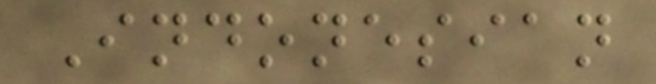Indonesian
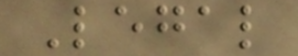Legal
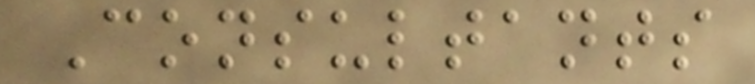Consultants
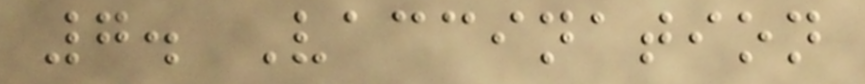7. Vaccination
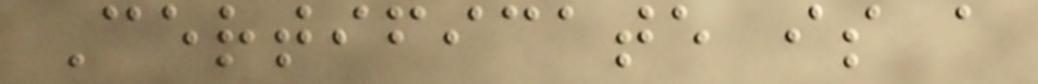Certificate is a
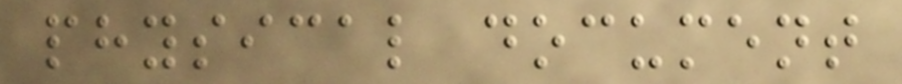physical document
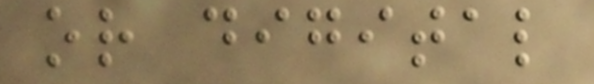or digital
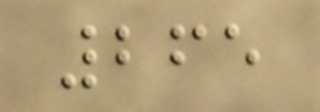265
